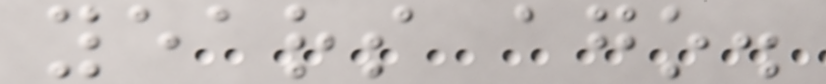years ago.
